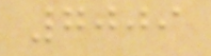7009
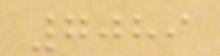7089
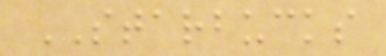STARBUCKS
